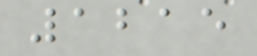1215
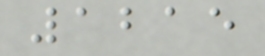1215
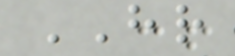HR
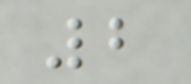2
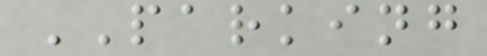PARKING
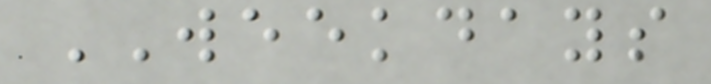WEEKDAYS
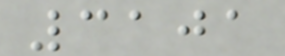3101
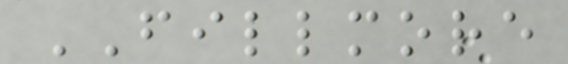FILLMORE
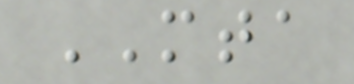MTA
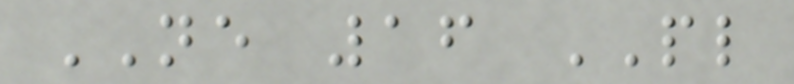NE 16 PL
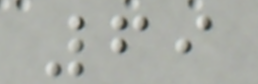69
